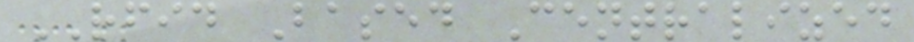RFID Based Centralized
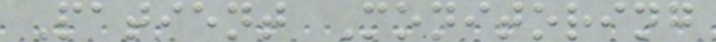Patient Monitoring
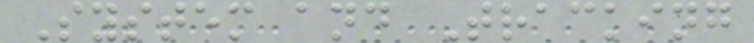System and Tracking
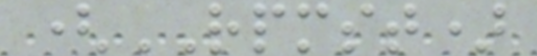(RPMST)
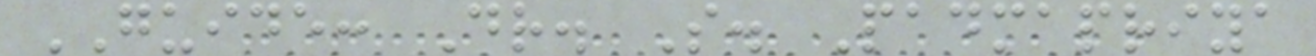GUIDE: Dr. S. Padmapriya
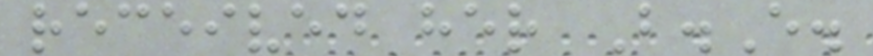received her B.E.
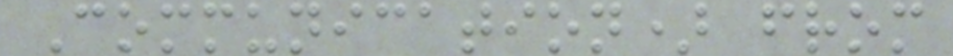Communication) from
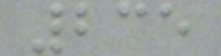235
